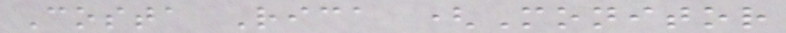Costa Rica (Monitor
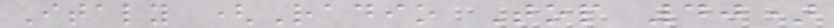Italy (Radio Top 40)
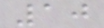10
